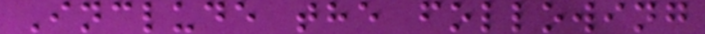Include the following
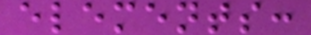elements:
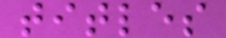titles
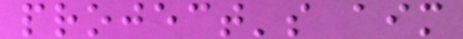project's aim
